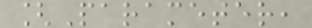[Parameter,
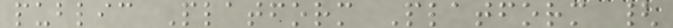public Platform Platform {
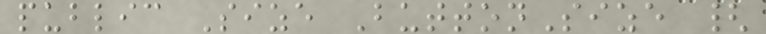public Size ButtonSize {
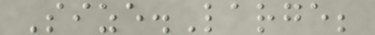Size.Large;
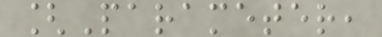[Parameter,
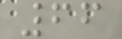66
